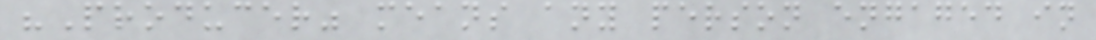"Producer" means any person engaged in
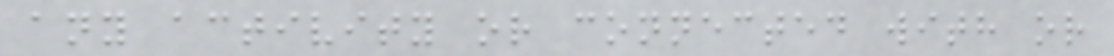any activity or connected with or
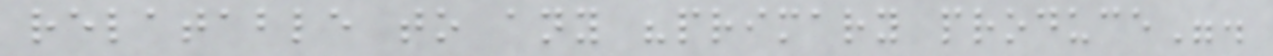relatable to any "primary produce".
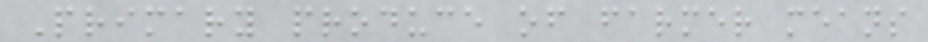Primary produce of farmer means
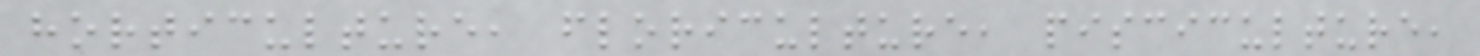horticulture, floriculture, pisciculture,
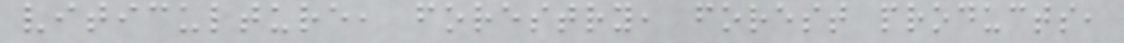viticulture, forestry, forest products,
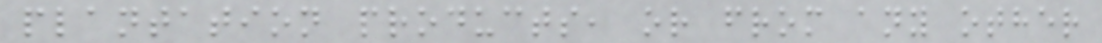plantation products, or from any other
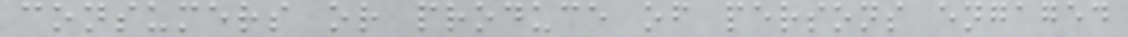consumers or produce of persons engaged
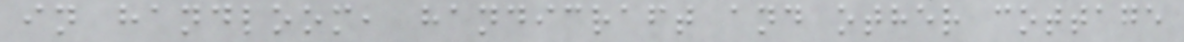in handloom, handicraft and other cottage
